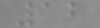12
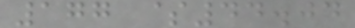177 $44.04
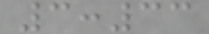3:33
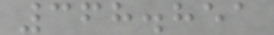368.851
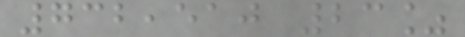732,510 23%
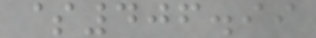$406.99
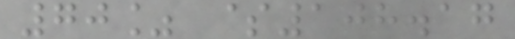70% $108.17
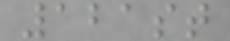121st
